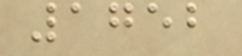1752
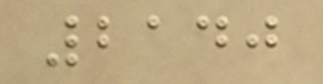2140
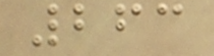263
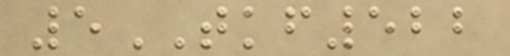5TKF522
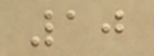10
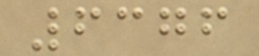6376
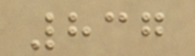837
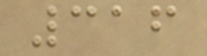316
